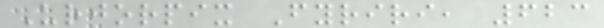Urjorpix Fyriri, 623
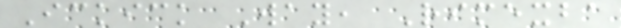Ickick Way, Rimexba
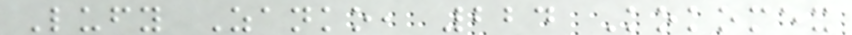Lufy Zanko, 224 Kokomex
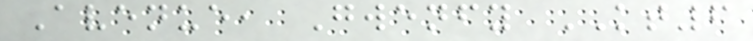Avenue, Gwenfy KT6
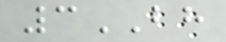3BH
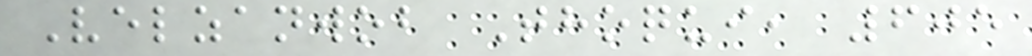Velzanwob Thoqui, 605
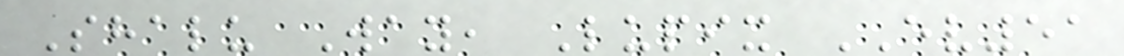Shalu Way, Lupix EV51
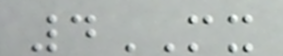4MX
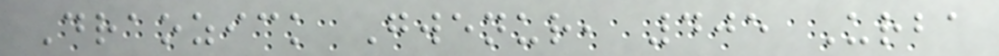Draozick Gwenur, 405 Urba
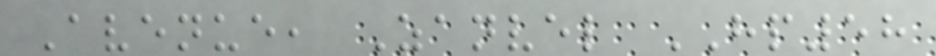Avenue, Zanvel HP58
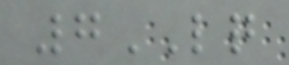7LQ
